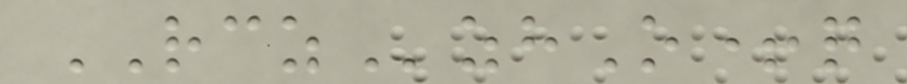RCZzhO+q
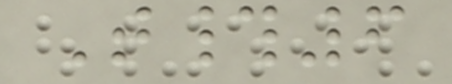T#6
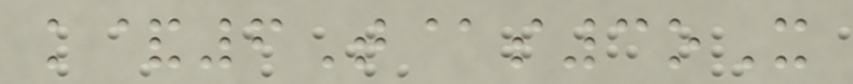k&6T@s3oX
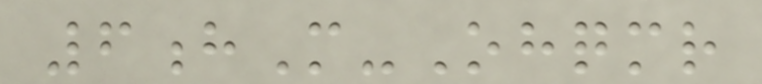6hM-Ohqmr
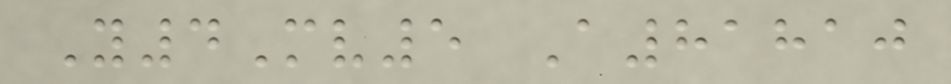Y4Mv5 A81810
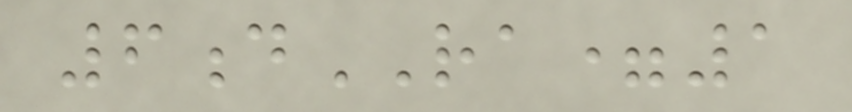6dRA=1
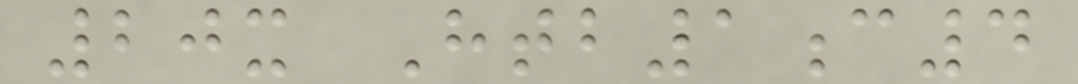20x Htb1c4
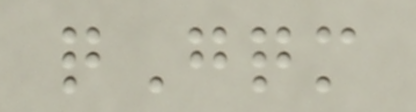qGqm
